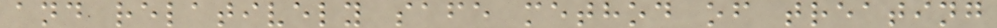and relatively safe method of treating
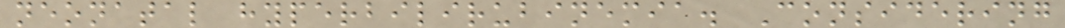neonatal hyperbilirubinemia. Considering
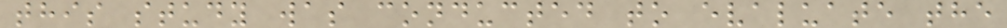this study was conducted to evaluate the
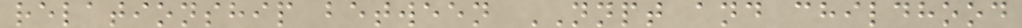relationship between NNPT and childhood
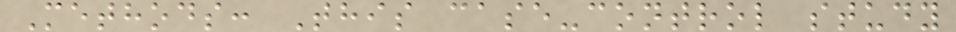Methods: This case-control study
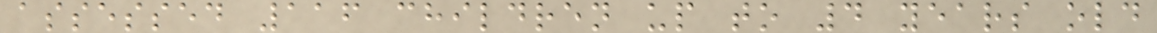assessed 116 children up to 4 years old
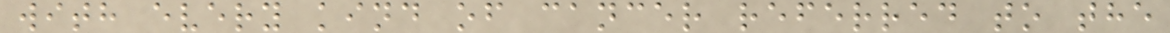with every kind of cancer referred to the
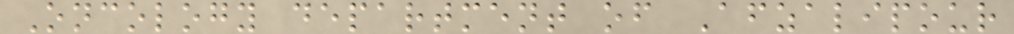Oncology department of Afzalipour
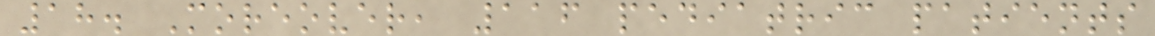18. Moreover, 116 pediatric patients
